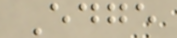Edge
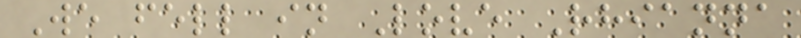We fell in Love Rhianna
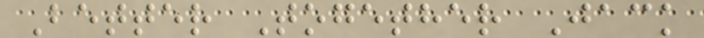Better Together Jack
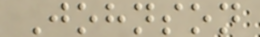Johnson
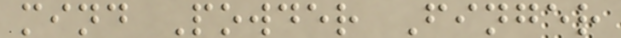mind Powder Finger
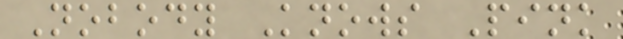Nobody Knows Pink
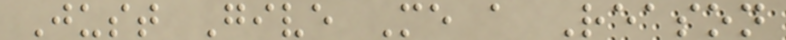Just Give Me a Reason
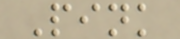Pink
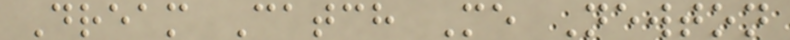Dream Catch Me Newton
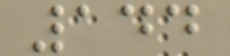144
